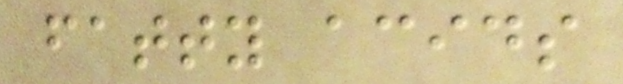fatty acids
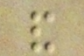and
